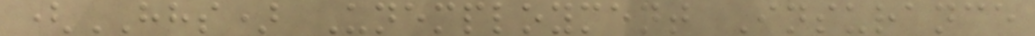(HHS) Unemployment Insurance
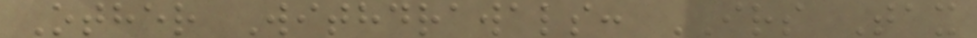Other Withdrawals: IRS Tax
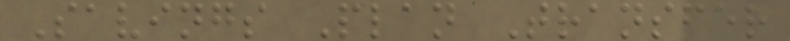Savings Plan Transfer
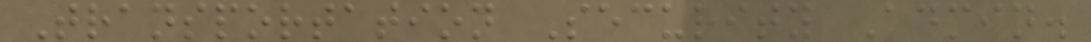Transportation Security Admin.
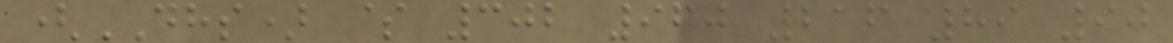(DHS) $ 302 960 216 89 90
